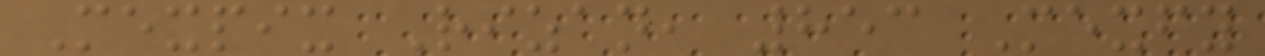Mexpix Rizan, 853 Mexfy
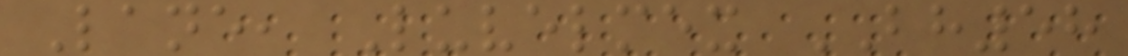Lane, Luvelmex BH58
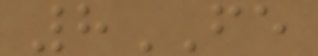8FE
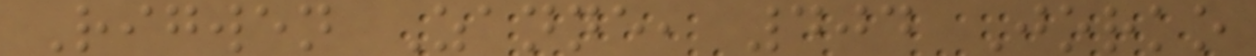Rigwen Zanne, 404 Jorko
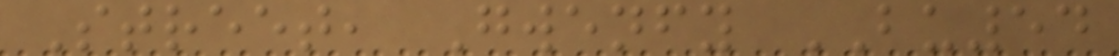Street, Gwenfy BU54
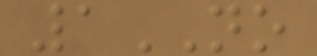1NO
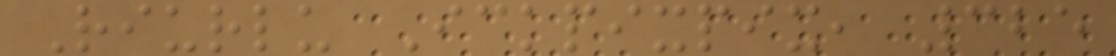Riurlu Ickpixpix, 325
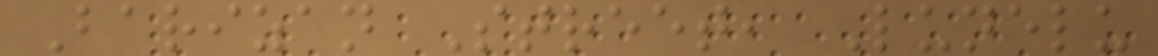Barizan Street, Lunelu
